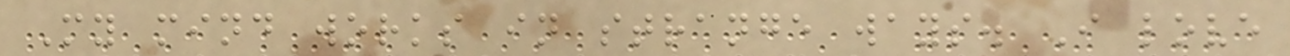My mind works in strange ways. I love
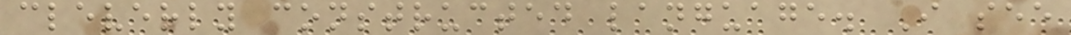cleverly constructed language. I see
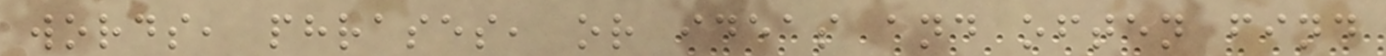words, phrases, or ideas and often find
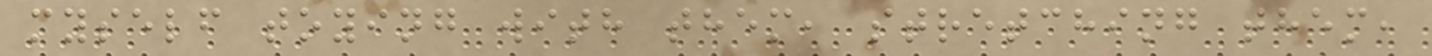myself toying with them, stretching them,
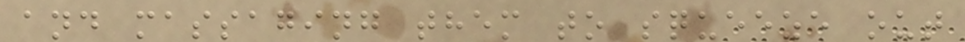and massaging them to squeeze out
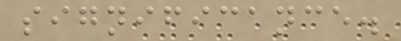significance.
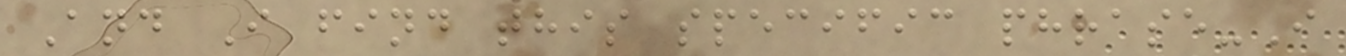And I find this specific phrase-I
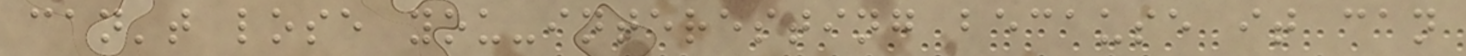can't lose you-interesting because it can
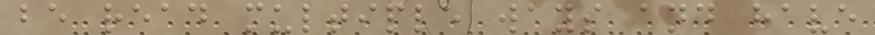be read multiple ways and have
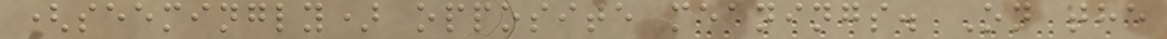(seemingly) opposite meanings. On the
